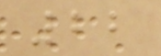22
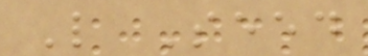L Seed
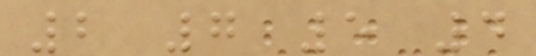2 7 5 4
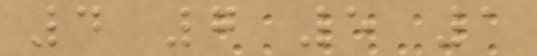4 7 5 1
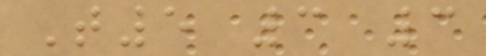T5 3 3
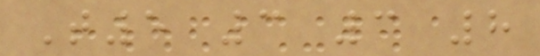T5 3 3 8
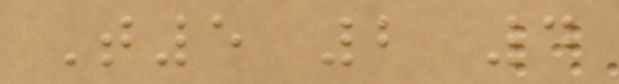T5 2 4
